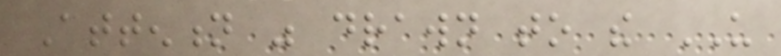Attention was drawn to the US
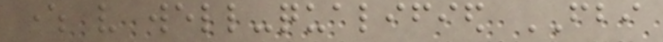where very well-qualified FBI
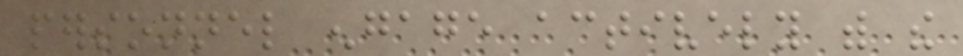personnel engage actively with the
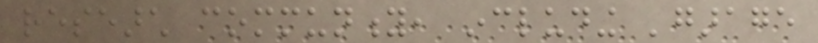research community, including 'garage
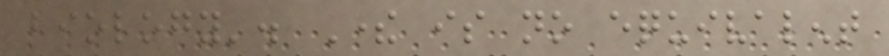biology'. There is no equivalent
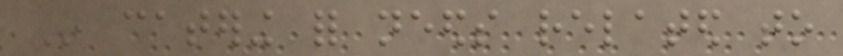In catering for needs related to
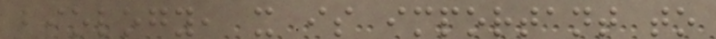biology, it is important to
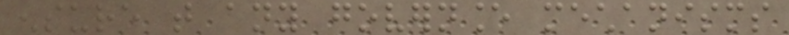ensure that any governance mechanisms
